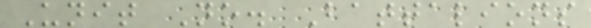Unit No. Battalions
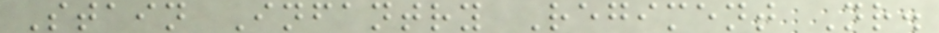Stain Infantry Regiment Nr.
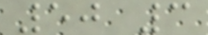50 3
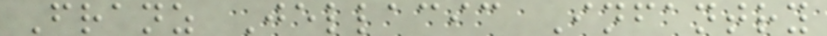Franz Jellacic Infantry
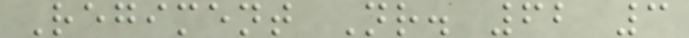Regiment Nr. 62 3
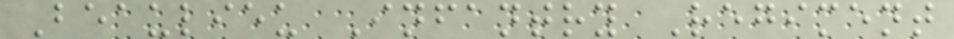Beaulieu Infantry Regiment
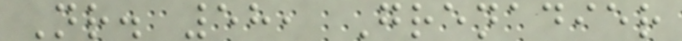Nr. 58, Grenadier
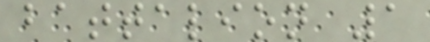battalion 1
